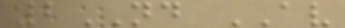2ND AV
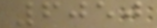6050
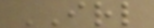IRL
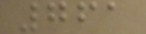761
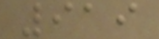919
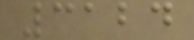3124
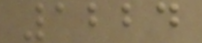1224
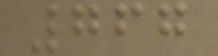767
